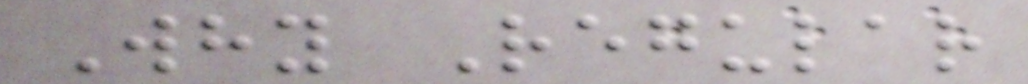Why Regular
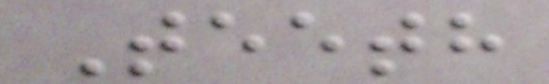Teeth
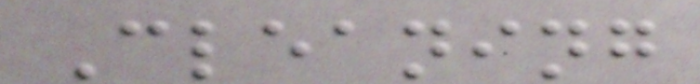Cleaning
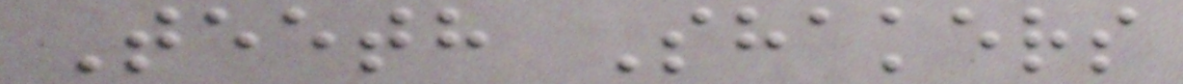Teeth Shakers
